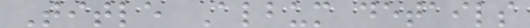Title Album details
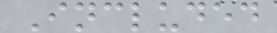Included
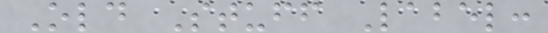Old Stuff Label:
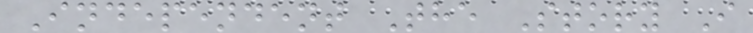Independent The Story I
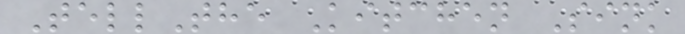TellThe Kitchen Sink
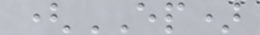(EP)
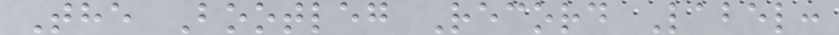The Bootleg Record Label:
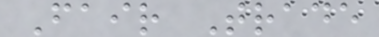Fair Trade
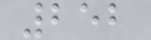252
